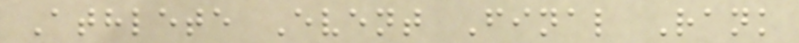Athlete Event Final Rank
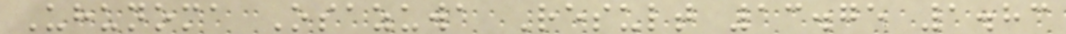Uhunoma Osazuwa Result 13.75 1.83
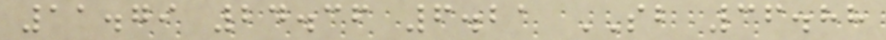11.79 24.36 6.21 SB 36.88
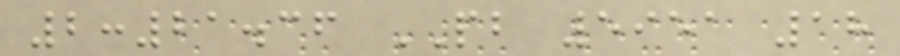2:21.36 PB 5951 18
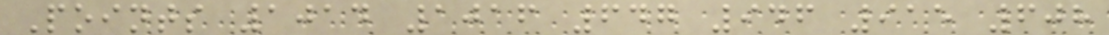Points 1014 1016 647 946 915 608
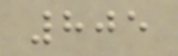805
